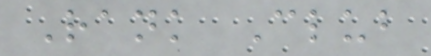Rank Club
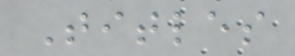Titles
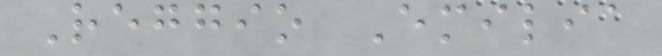Reggio Emilia
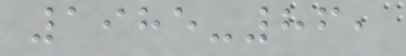1985-86,
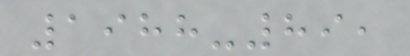1988-89,
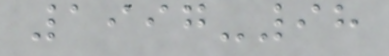1997-98
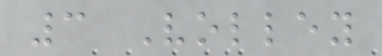3 Volley
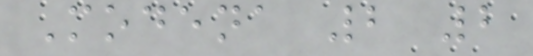Modena 2 2
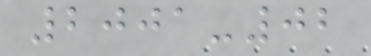2001-02
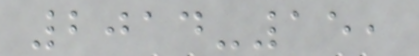2014-15,
